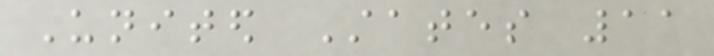United States 11
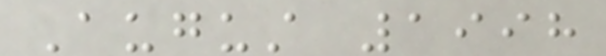August 1998
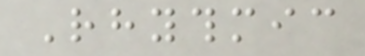Rhythmic
